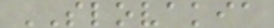SLOVAKIA
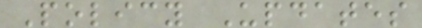Policy Updates
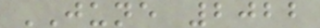JUNE 2022
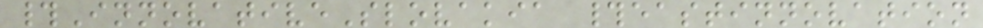#InnovativeSlovakia #eastinnovation
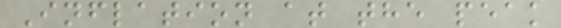Inflation at the peak
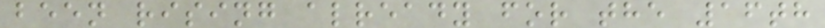been rising already for the 16th
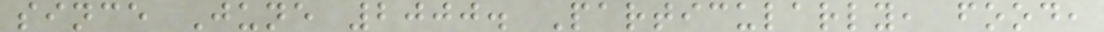since June 2000. Particularly, food,
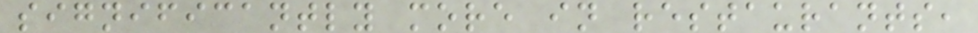significantly more in restaurants,
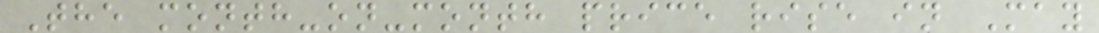The month-on-month price rise in May
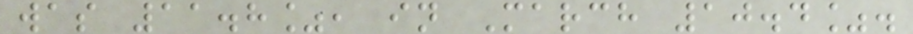was 11.8%, in March 10.4%.
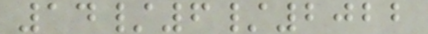14/6/2022
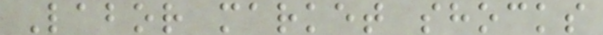Labor market shocks
